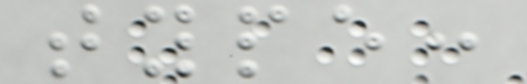type:
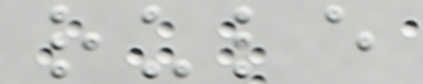rule
